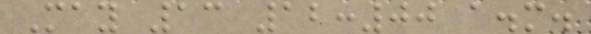May 13 12:00 a.m.
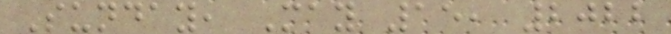Sunday, May 15, 2022
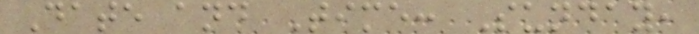Date and Time: Sunday,
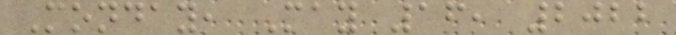Monday, May 16, 2022
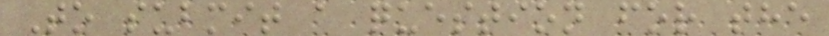To submit a question for the
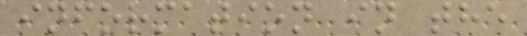information in the
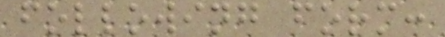following form:
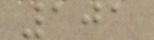101
